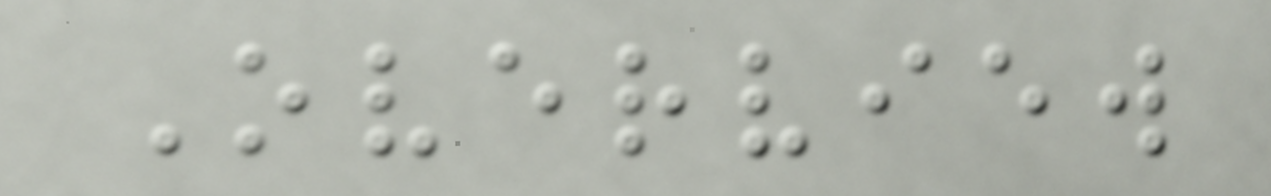Overview
